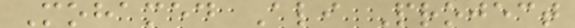Mohamed Ali Project
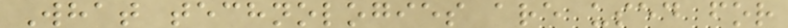What technologies are used for
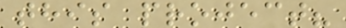this project?
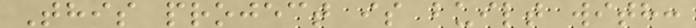This project is built with:
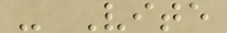- Vite
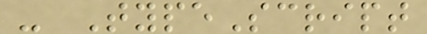- TypeScript
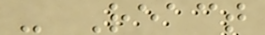- React
